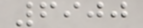6900
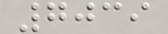7039
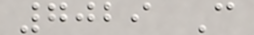7029 C
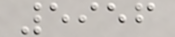5956
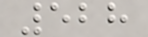528
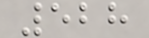528
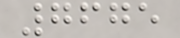7675
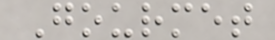Gourmet
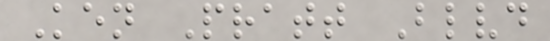Ken Pratt Blvd
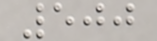500
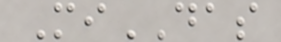MiDAS
